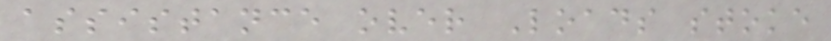assistance over Loads stoke
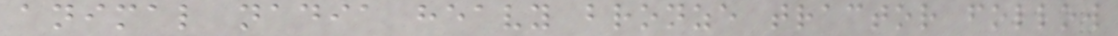animal nadia heavy bronze tractor follow
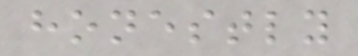honestly
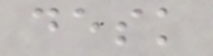desk
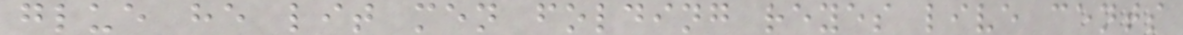glue he lit men folding reyes live cents
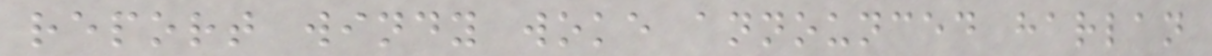report windy woke announced harlan
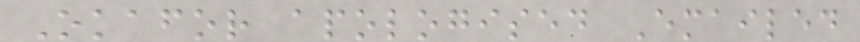Okafor apologised Emailed
